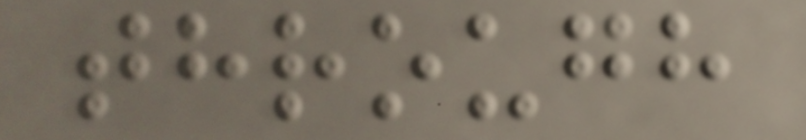through
